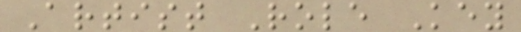Artist Role Key
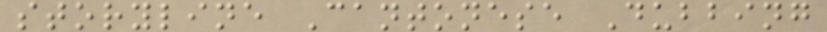storyline Cantonese Dubbing
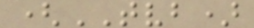(TVB)
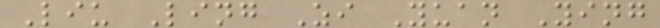Liu Ling Zi Yuan Ying
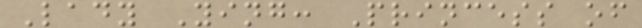Lady Ying: Princess of
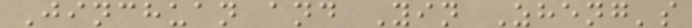Jinchuan and Yin Zheng's
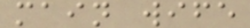main wife
